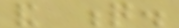and q.
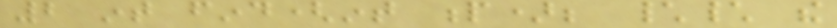2 int find(int p); \\ the
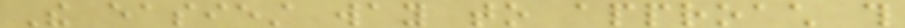The easiest way to approach this
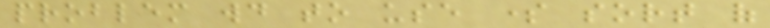problem would to use some sort of
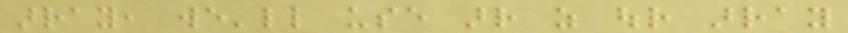array, we'll use arr as our array
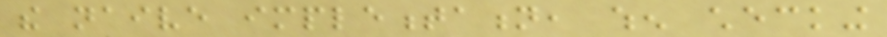the naive implementation, when checking
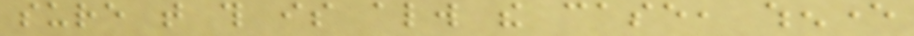sure that this is always the case, whenever
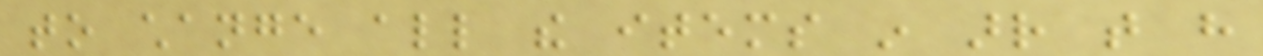to change all the items in arr that have
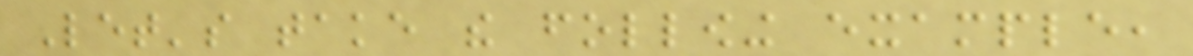Let's take the following example,
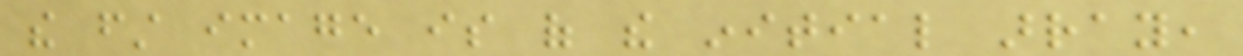the first image is of the initial array,
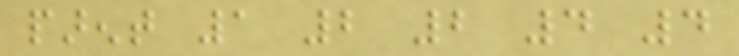parent 1 2 2 4 4
